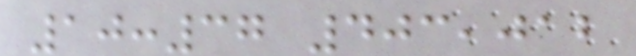10:37 403,012
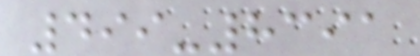499-8391
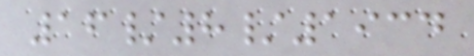16/8/1934
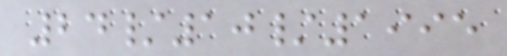24/10/1995
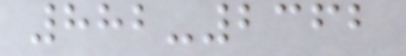882-2362
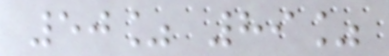50% 89%
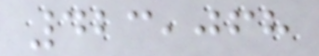423,068
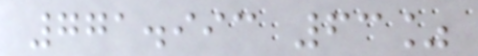771.993 63%
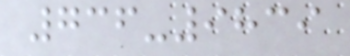736-9839
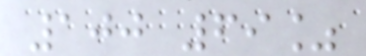100 69%
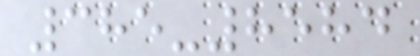385-8584
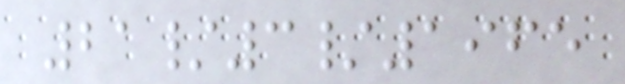21/3/1965
